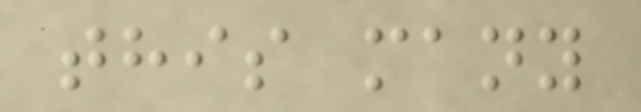this many
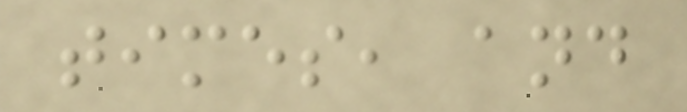times, and
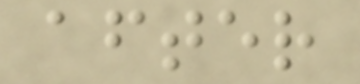after
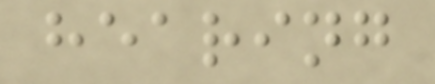hearing
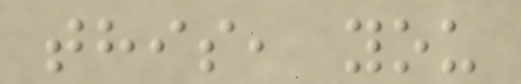this, you
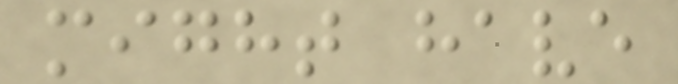might have
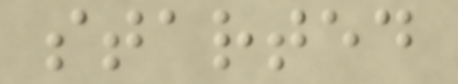started
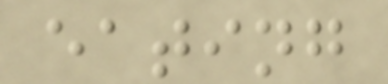eating
